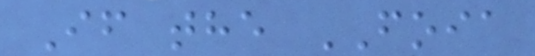If the FOIA
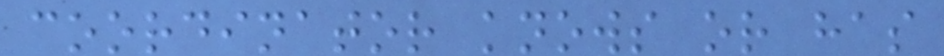coordinator knows or has
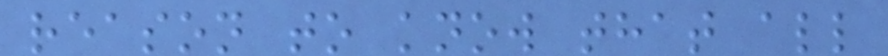reason to know that all
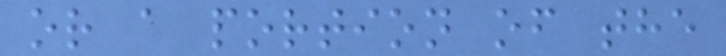or a portion of the
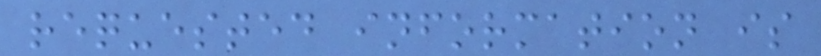requested information is
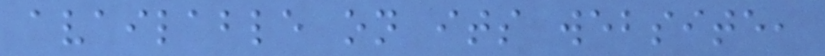available on its website,
